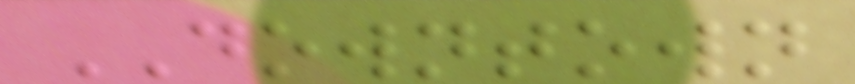DOWNTOWN
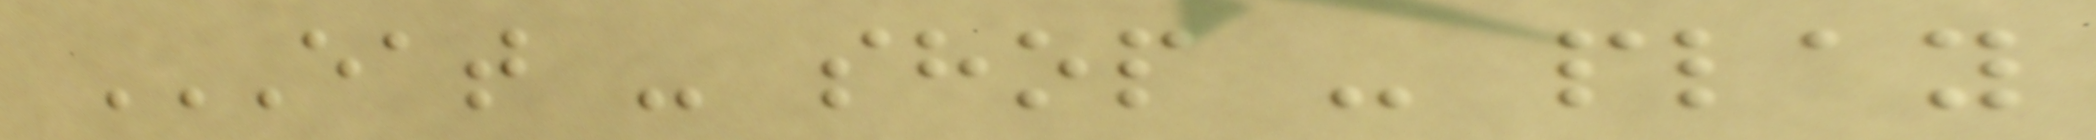EAT - SHOP - PLAY
